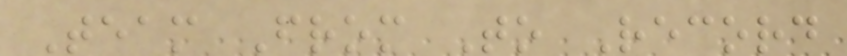Team From To Record
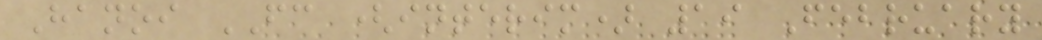Hanoi FC (interim) 19 February
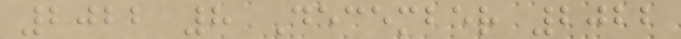2022 8 December 2022
